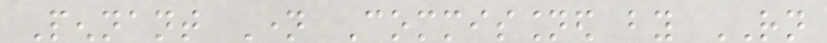Pennant Name Commissioned by RN
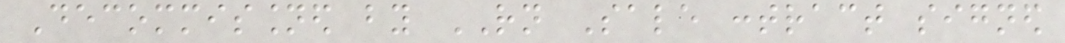Decommissioned by RN Sale contract signed
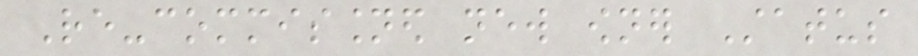Re-commissioned new owner Status
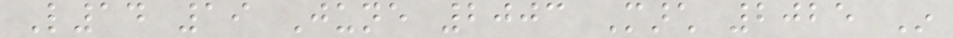L14 19 June 2003 March 2025 In
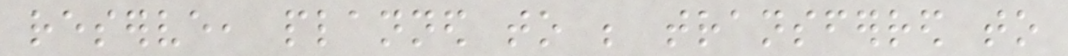reserve, planned to be transferred to
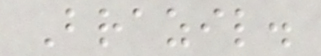Brazil.
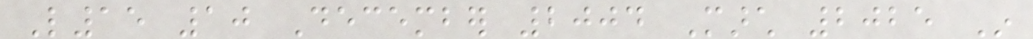L15 10 December 2004 March 2025 In
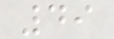49
